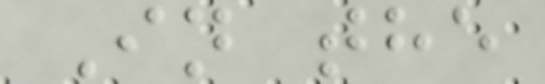In the
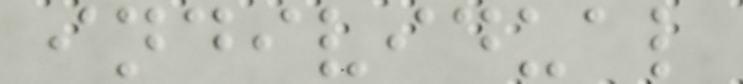individual
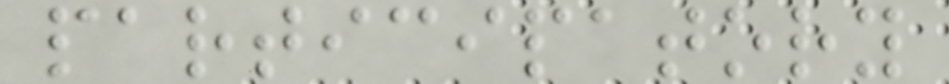participatory
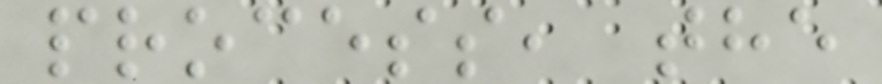process, the
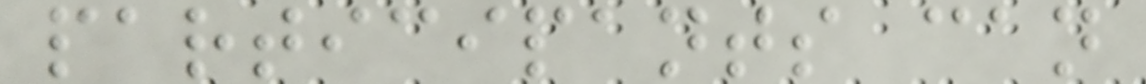participants can
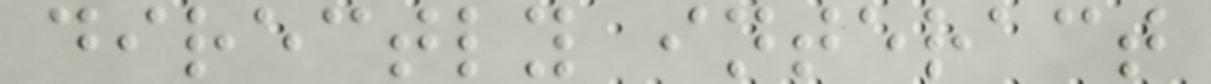directly interact
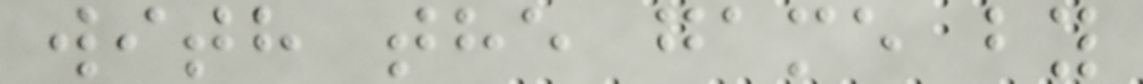with the game by
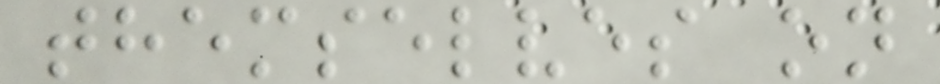themselves on
